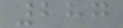287
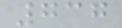737
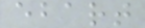ebart
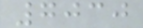7030
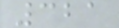321
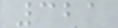321
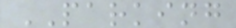PARKING
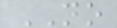NO
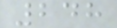248
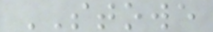STOWE
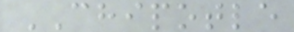CHIPOTLE
